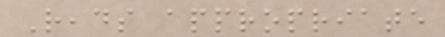Reads appropriate
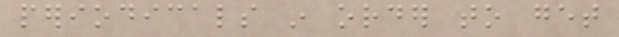periodicals in order to get
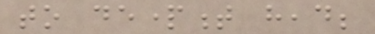to department head;
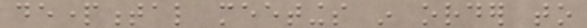departmental meetings in order to
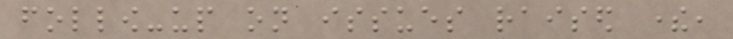follow-up on issues raised there,
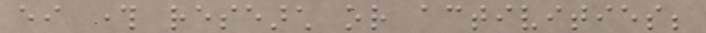either through research or activities;
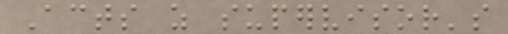Acts as supervisor's
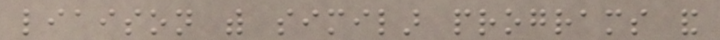liaison with similar programs and
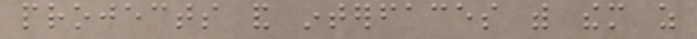projects and interfaces with them as
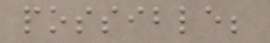possible;
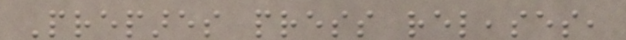Prepares press releases,
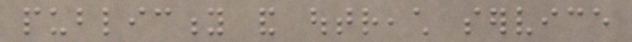publicity and outreach service
